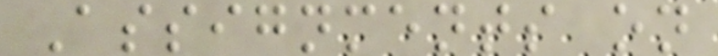Assignments on
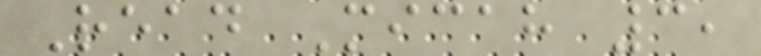Read Micah 3,
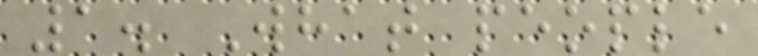1. What people
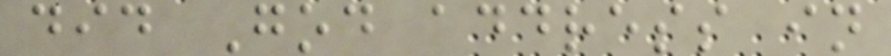did God address in
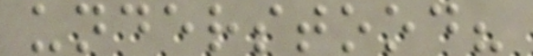understood?
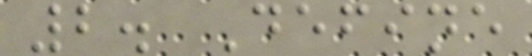2. Define
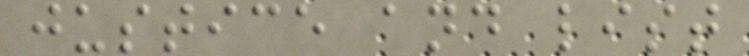justice and list
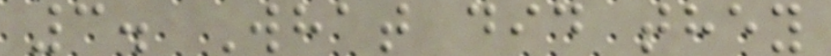3. What did they
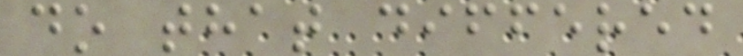do that differed
